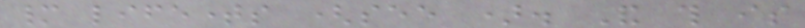many lifetimes (see ). And this is
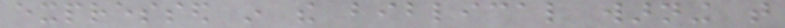expressed in the biblical warning that
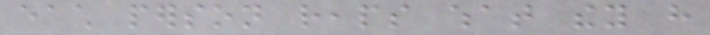each person reaps what they have
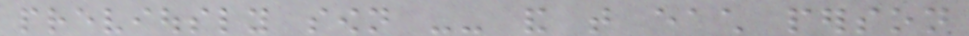previously sown -- and that each person
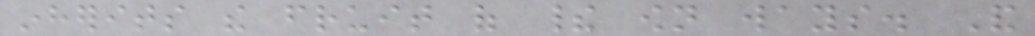inherits the fruit of their own ways. And
